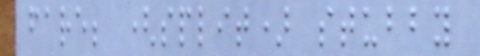fare; (split) stubby
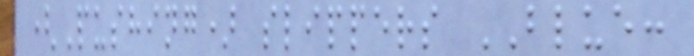(Pushing) slippers BLUE:
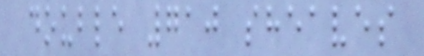double 710 sheaves
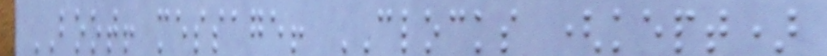BOOT! message! CLOCKS (kept)
